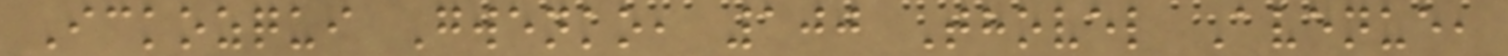Ickozqui Gwenko, 100 Thovel Avenue,
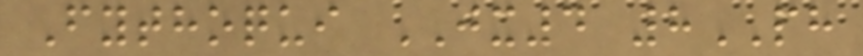Fythoqui JX4 8PH
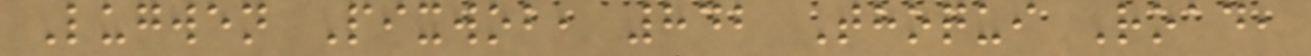Lugwen Pixwob, 842 Thoqui Road,
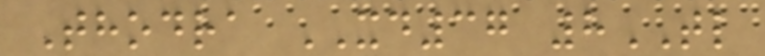Thodra XD37 8TL
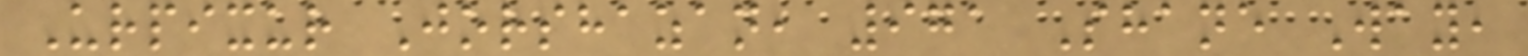Urpixur Jorshazan, 971 Shane Way,
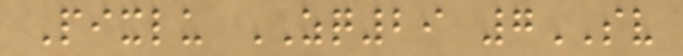Pixlu ZQ29 7SV
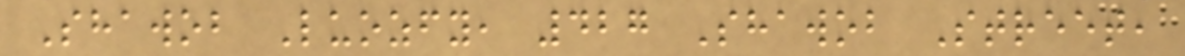Shawob Luozfy, 427 Shawob Street,
